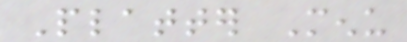Platter Menu
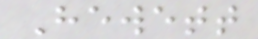Hewett
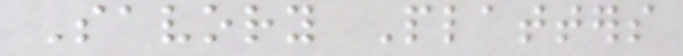Savory Platters
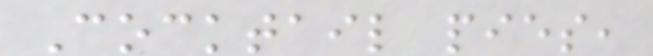Cocktail pies,
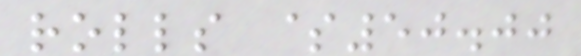rolls $50.00
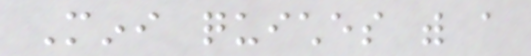Mini quiches with a
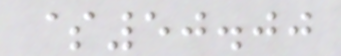$50.00
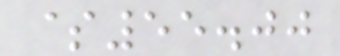$55.00
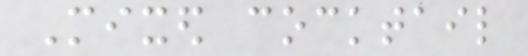Mixed cocktail
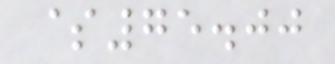$75.00
